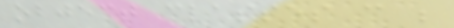object classes can be
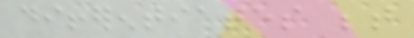differentiates between
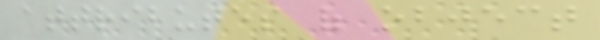attributes of object
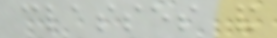classes and
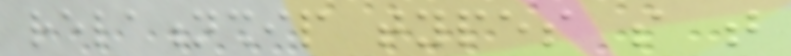relationship types so that
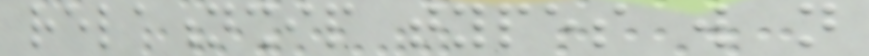relationship types will not
